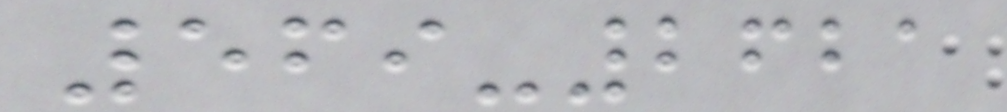569-2621
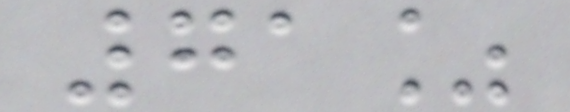71%
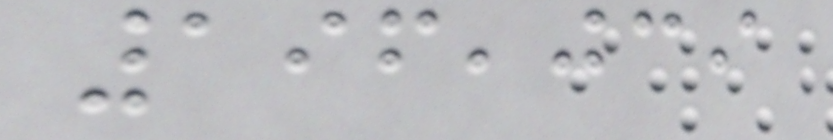196,039
